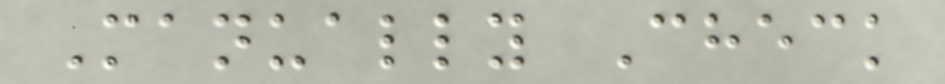Manually Check
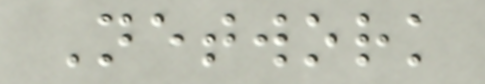Network
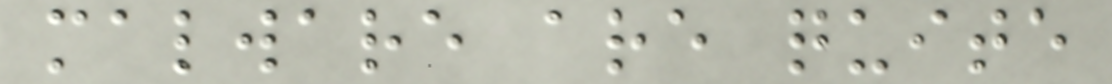malware are quite
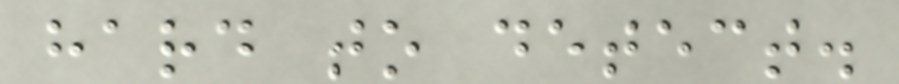hard to detect.
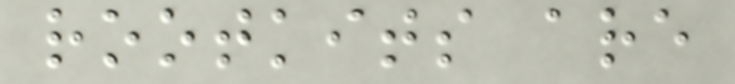rootkits are
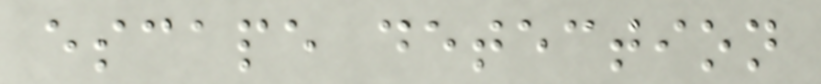escape detection
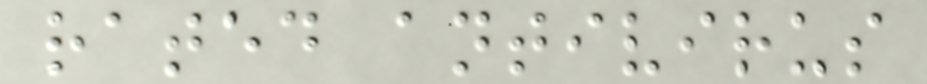rated antivirus
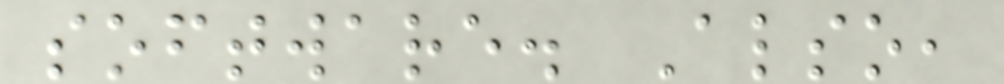software. Also,
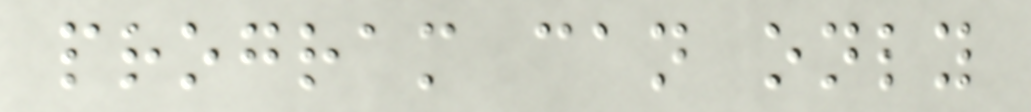program can only
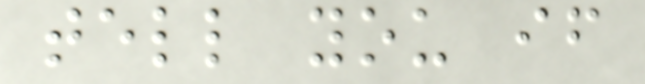tell you if
